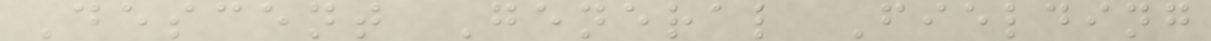Descent General Fielding
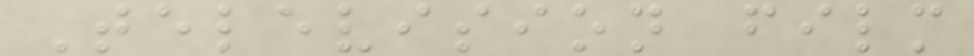Television film
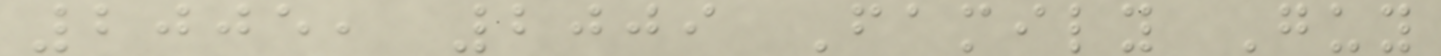2005, 2009 Family Guy
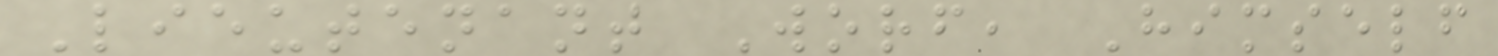Lieutenant Worf, Himself
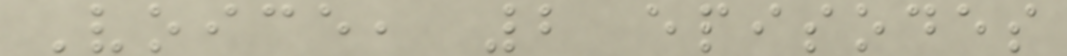Voice, 2 episodes
